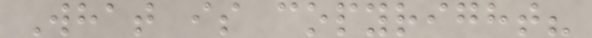What is copyright?
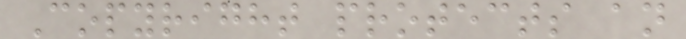Copyright protects an
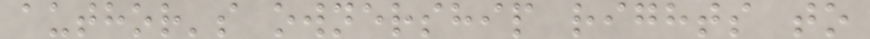author's ownership rights to
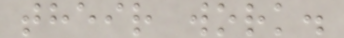their work.
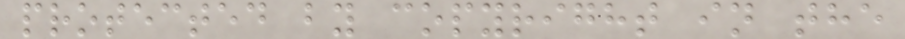protected by copyright in the
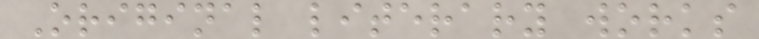Original literary works
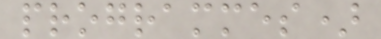programmes)
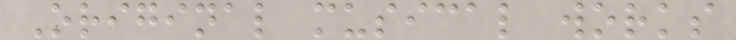Original musical works
